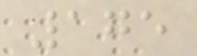175
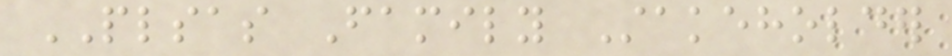PLSAS Family Stakeholder
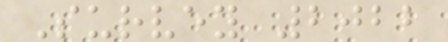Survey 2022
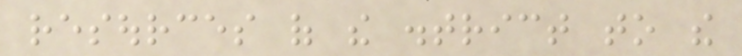resources of the district to the
